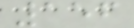156
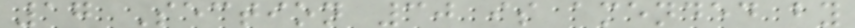17 Section 30 is amended by
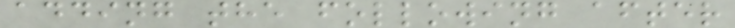adding the following after
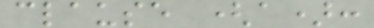clause (a):
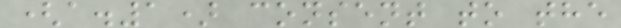(a.1) consent to the
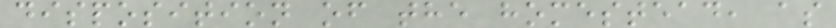disposition of the homestead, as
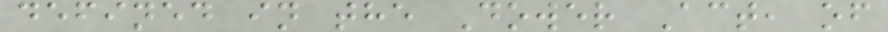defined in the Dower Act, of
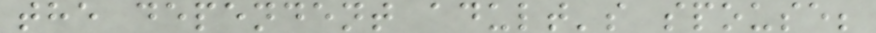the dependent adult's spouse;
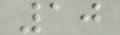10
